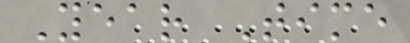Year Time
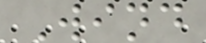Wind
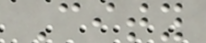City
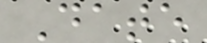Date
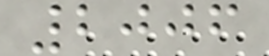2006
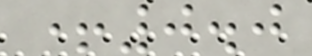+0.0
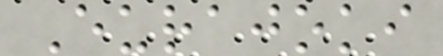Eurajoki
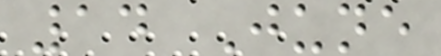14 June
